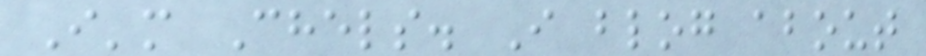I'm Chels. I blog about
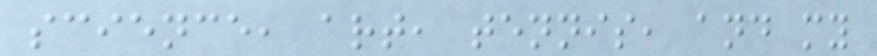science, art, tennis, and my
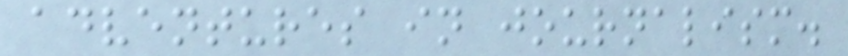adventures in journalism.
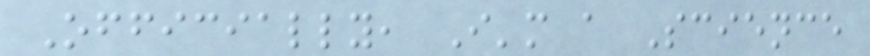Officially, I'm a Science
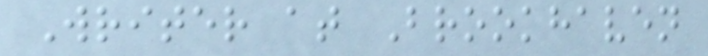Writer at Brookhaven
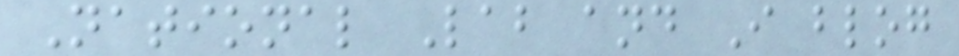National Lab and I blog
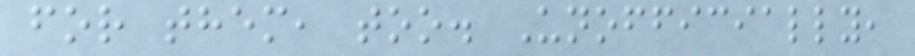for them, too. Unofficially,
